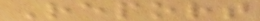Report
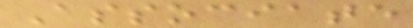Associate
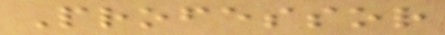Professor
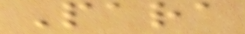Para
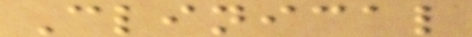Clinical
